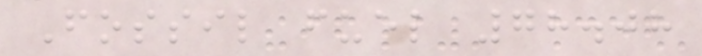Fossil fuel 78.08
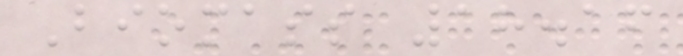Biomass 18.16
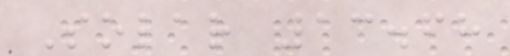Solar 13.68
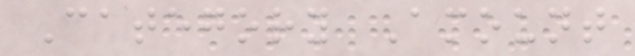Category Amount
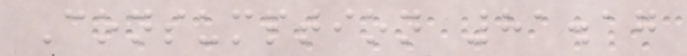Consumption 81.17
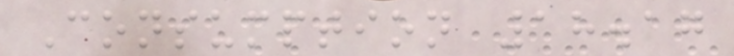Consumption 18.17
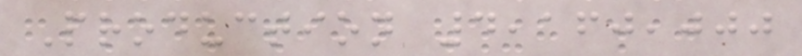Production 4,160,000
